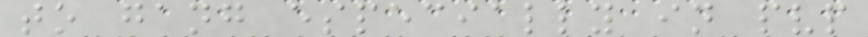to gang especially in pvp
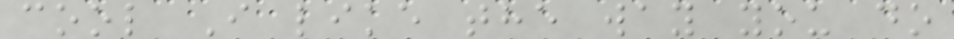cool I like the way you do
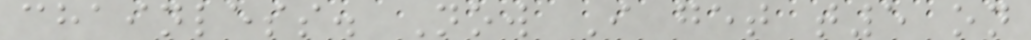chainless. Now I get t5 on
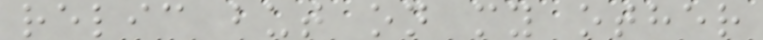relic but on my other
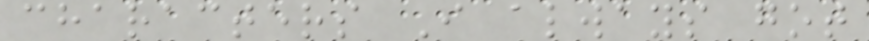characters I always got
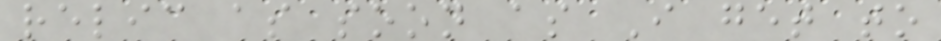relic as soon as I get to
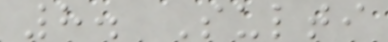8. Sulti
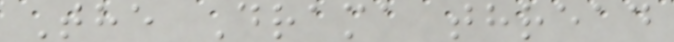The Drama thread
